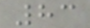83
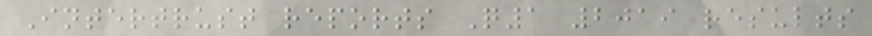Intertrust reports Q1 2019 results
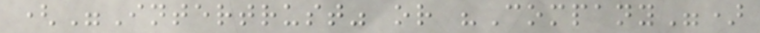("Intertrust" or "Company")
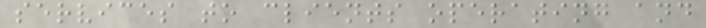services to clients operating and
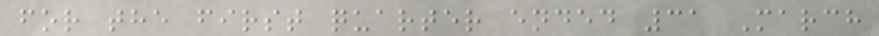for the first quarter ended 31 March
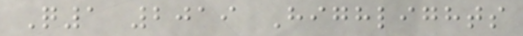Q1 2019 Highlights
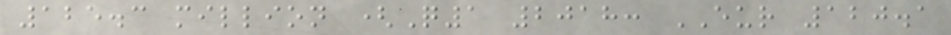125.3 million (Q1 2018: EUR 120.1
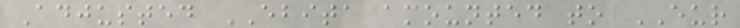Adjusted EBITA amounted to EUR
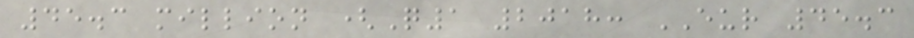45.3 million (Q1 2018: EUR 45.3
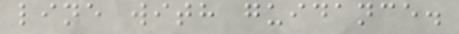line with guidance.
